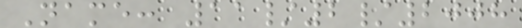Name: 11/2/2008
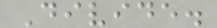Divide.
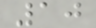10
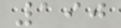190
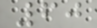60
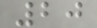20
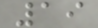19
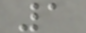1
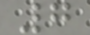7
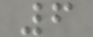6
